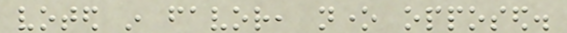voted in favor, none opposed.
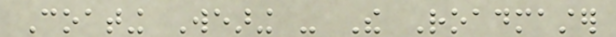Coating Wearing - The Roadmaster
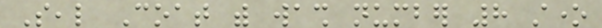Seal Coat with wash number 8 stone
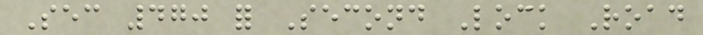Sec 470 for Second Lock Road
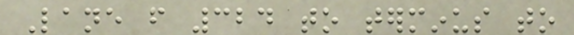Lane from 324 to terminus to
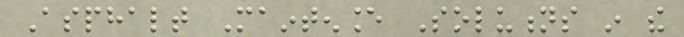Asphalt Maintenance Solutions in the
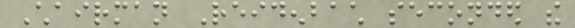Chairman Reidenbach seconded the
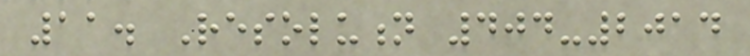11. Resolution 404-2014
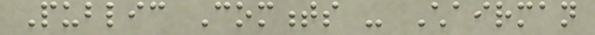Public Comments - Chairman
